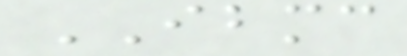IBMC
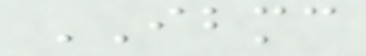IBMC
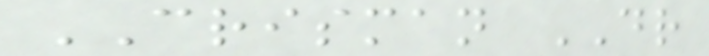CRISMAN DR
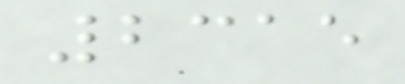2315
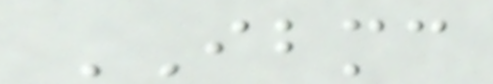IBMC
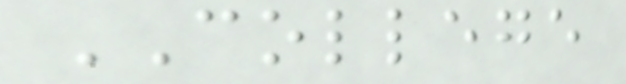COLLEGE
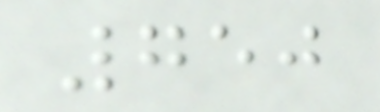750
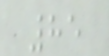85
